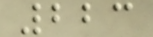223
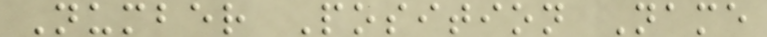Number Position Name
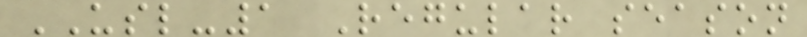USL-1 Regular season
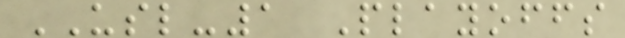USL-1 Playoffs
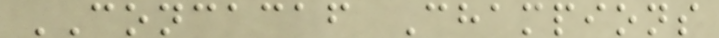CONCACAF Champions
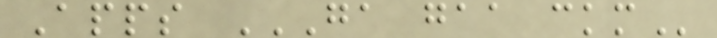Apps GA GAA CKM
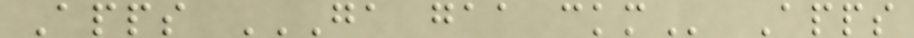Apps GA GAA CKM Apps
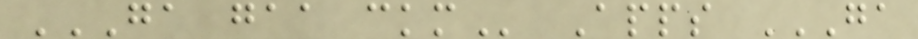GA GAA CKM Apps GA
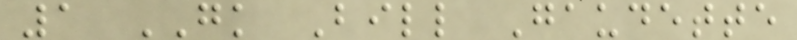1 GK Bill Gaudette
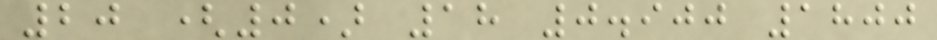20 (0) 18 0.900 1800
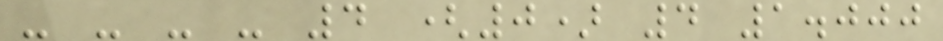- - - - 4 (0) 4 1.000
